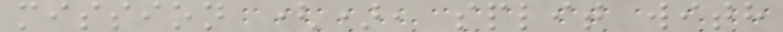mission (), split with
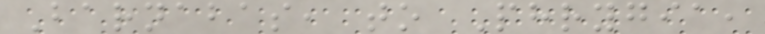Barnabas, to Phrygia,
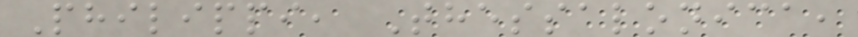Philippi, Thessalonica,
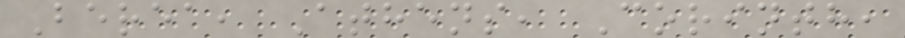Berea, Athens, Corinth,
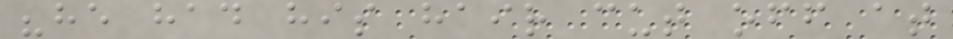"he had his hair cut off at
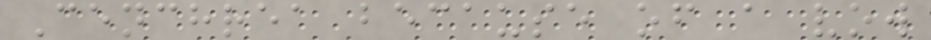Cenchrea because of a vow
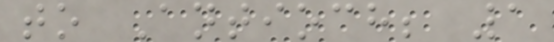to Antioch; 1
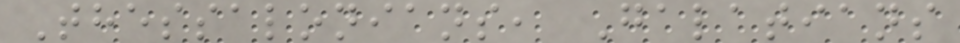Thessalonians, Galatians
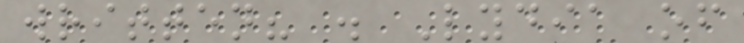written? . Lydia of
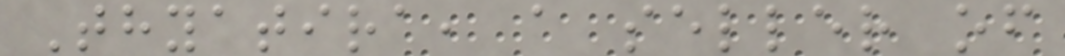Thyatira, a seller of
